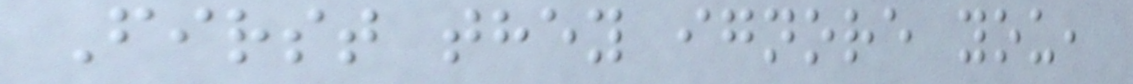First they ignore you,
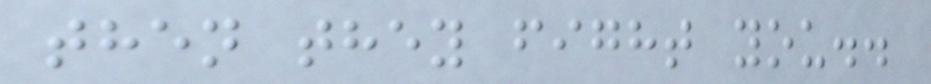then they fight you..
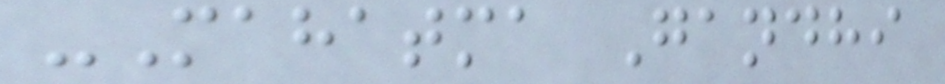-Mahatma Gandhi
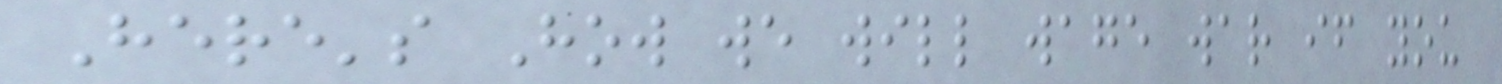Here's How we will wage war if you
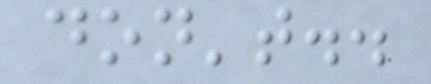don't..
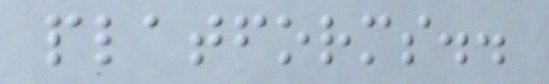platforms..
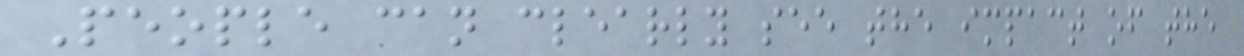People can clearly see the impact of the
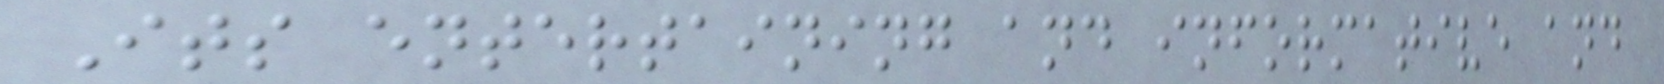Its entertaining and informative and
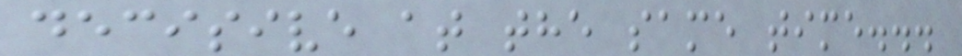decisive at the same time...
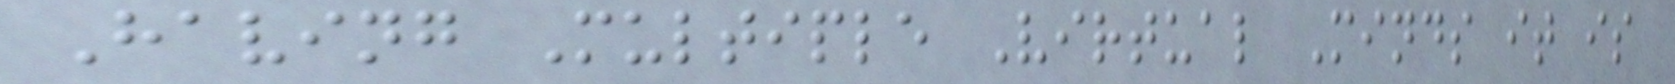Having Multiple Virtual Minds it is
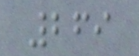269
